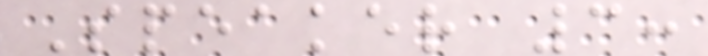Speaker 3:
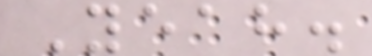Yeah.
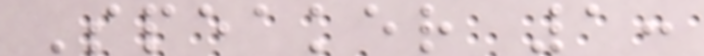Speaker 1:
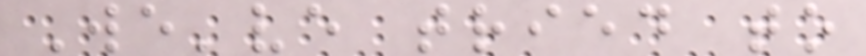We've tried to
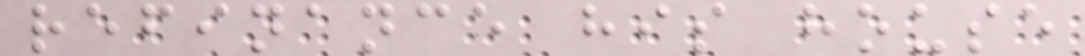refinance his house
